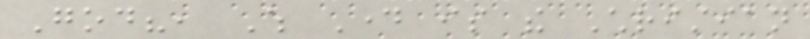God?, Which Day is the Christian
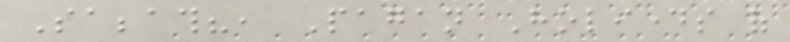Sabbath?, Pagan Holidays of
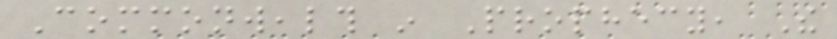Commonwealth in Prophecy, The
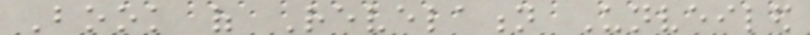Book of Revelation Unveiled
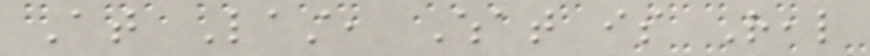At Last, What is Real
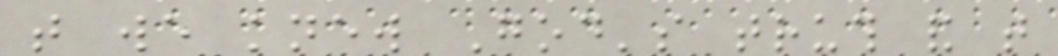that we knew God's truth and that
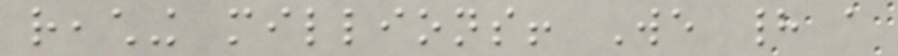reaching millions! We had a
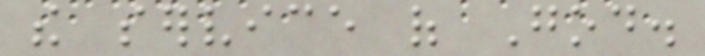the service of God.
